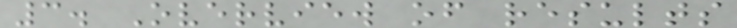3. Overview of results
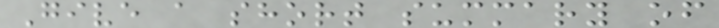Give a short summary of
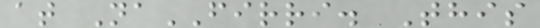at NaFIRRI. This
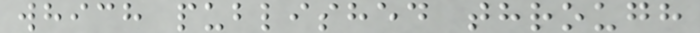which published through
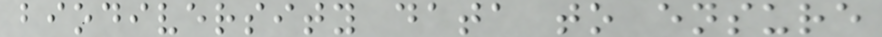biodiversity data to ensure
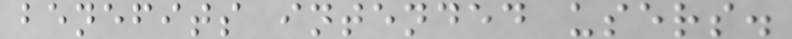benefits intended users.
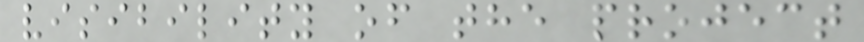visibility of the project
